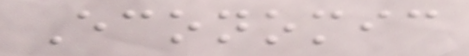Economic
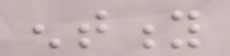entity
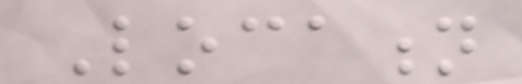Location
